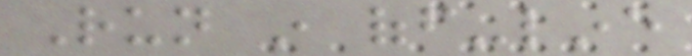Run in off-line
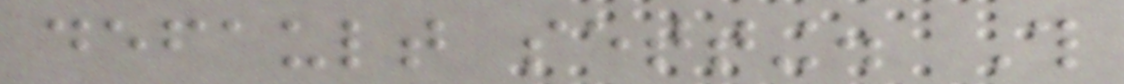default setting. This
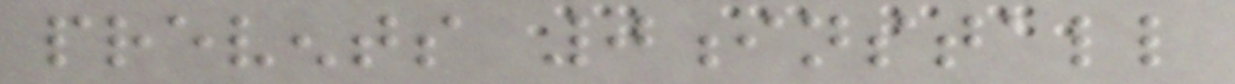prevents 0install
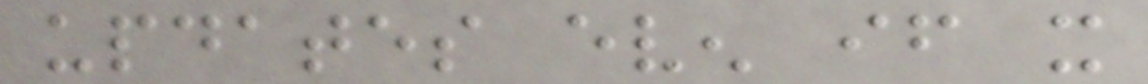updates even if it
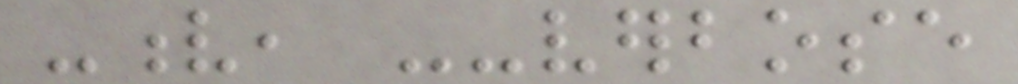-v, --verbose
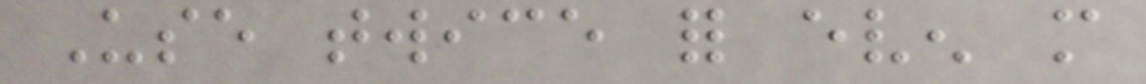Use twice for even more
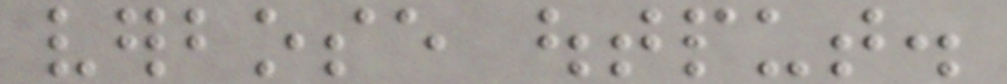verbose output.
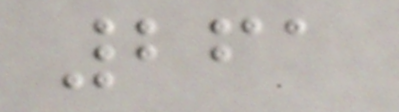261
